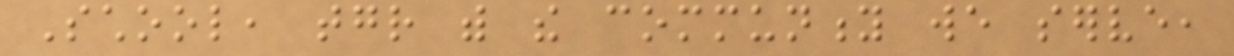School, together with the community we serve,
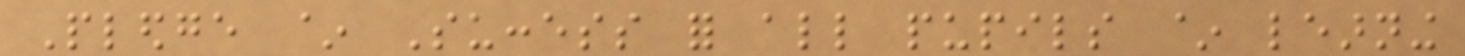Pledge ~ Success for all pupils ~ learning
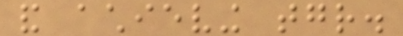and achieving together.
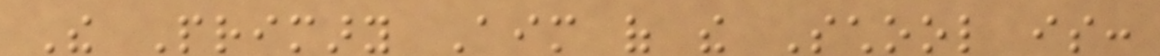The Primary Aim of the School is:
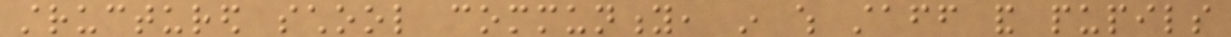structured school community, in which staff and pupils
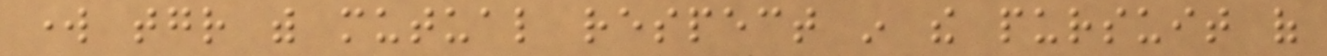work together with mutual respect in the pursuit of
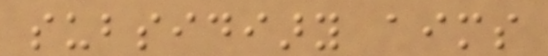subsidiary aims
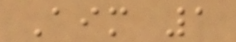Aim 1
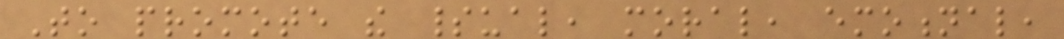To promote the spiritual, moral, emotional,
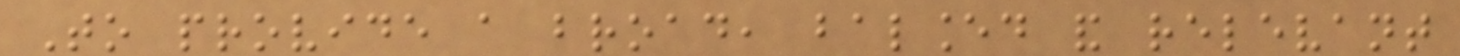To provide a broad, balanced and relevant
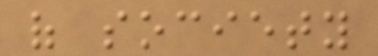of society
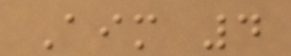Aim 4
